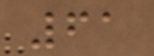61
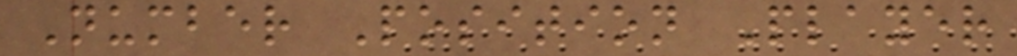Number Position Player
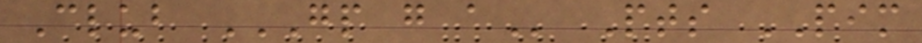Club GP G A Pts PIM
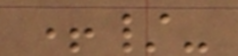+/-
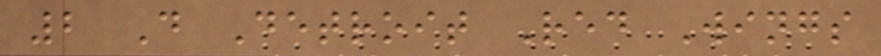2 D Detroit Red Wings
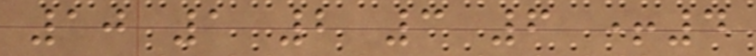10 1 2 3 6 +4
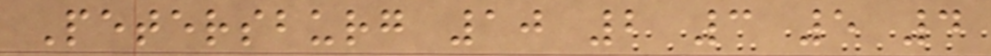Petersburg 10 2 3 5 4
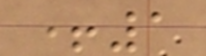+1
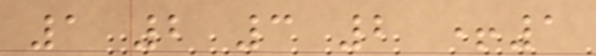1 2 3 2 +1
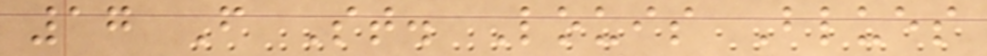17 F St. Louis Blues
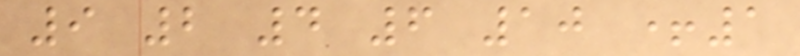9 2 4 6 10 +1
